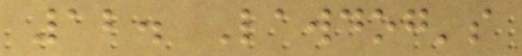12. Lawdog's
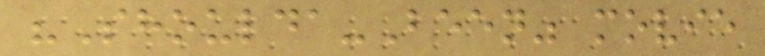"Shoulda-Been" movie
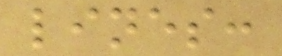lines:
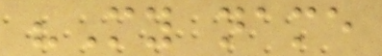"My name
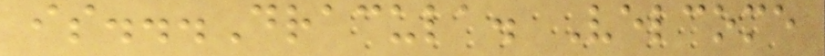is...Dracula. Velcome
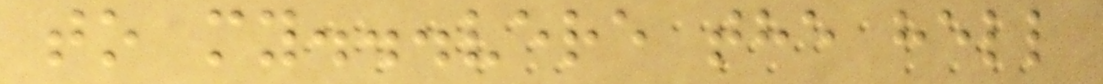to my...vere the hell
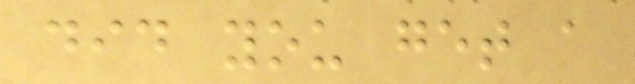did you get a
